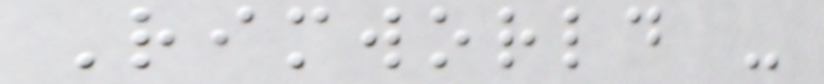Rimworld -
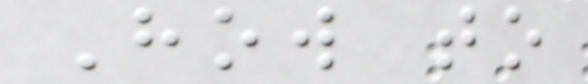How to
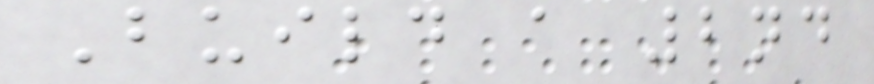Build a 2nd
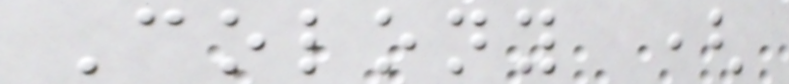Colony (
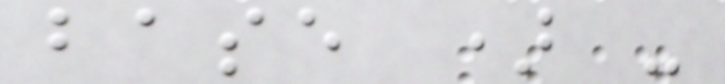base ) -
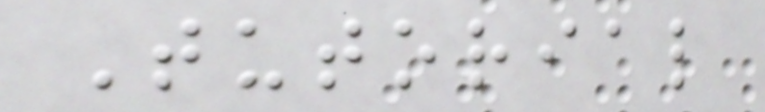Tutorial
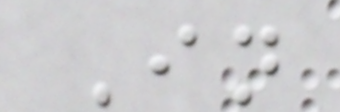In
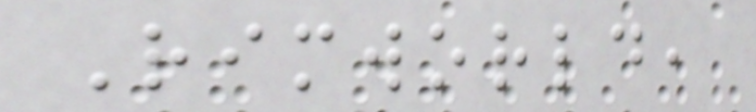Rimworld,
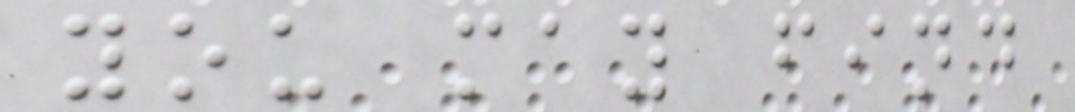you may find
